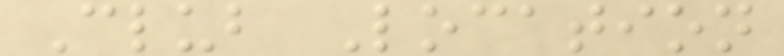Club Location
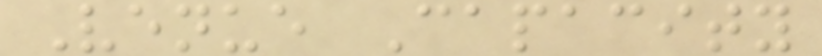Venue Capacity
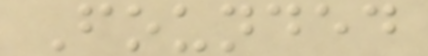Founded
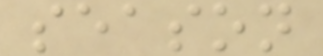season
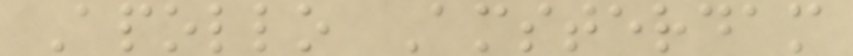Apollo Amsterdam
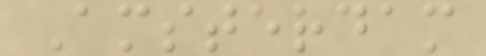Amsterdam
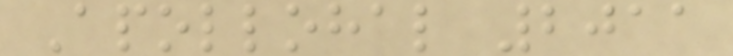Apollohal 2011
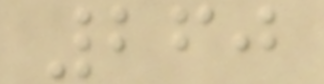260
